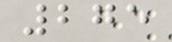275
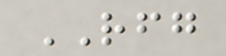RFG
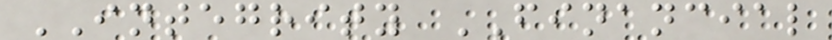INTEGRITY FINANCIAL
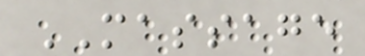MASSAGE
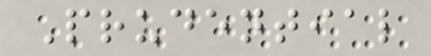Prudential
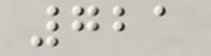721
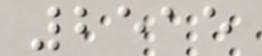2515
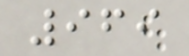969
